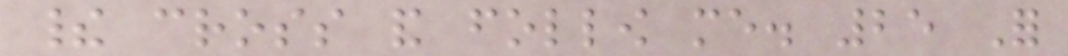their cross and follow me. 25 For
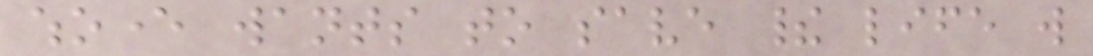whoever wants to save their life will
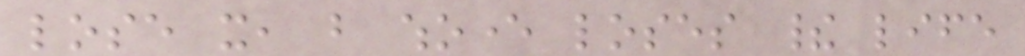lose it, but whoever loses their life
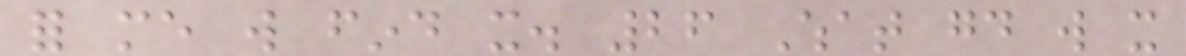for me will find it. 26 What good will it
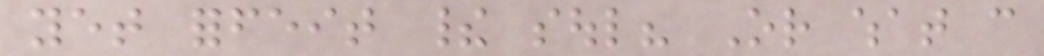yet forfeit their soul? Or what can
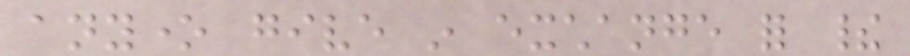anyone give in exchange for their
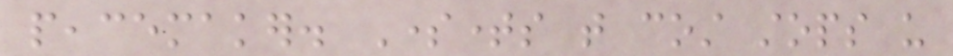peacemaker. Sometimes that cost stops us
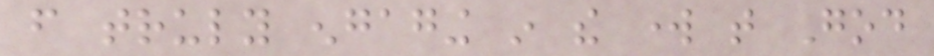from truly engaging in the work that God
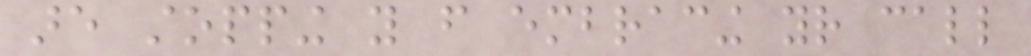are stopping you from embracing your call
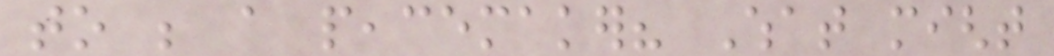to be a peacemaker? What might
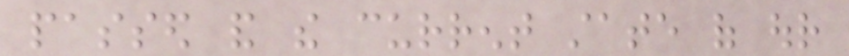passed and the current state of our
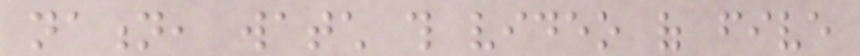nation, watch this video of five
